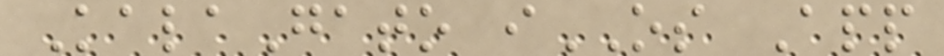KalaGato iOS App
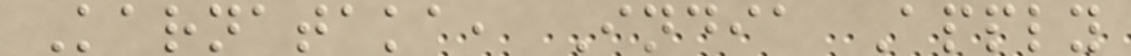Karnataka, India Apply
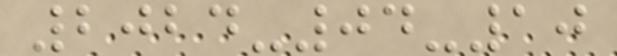2024-04-10
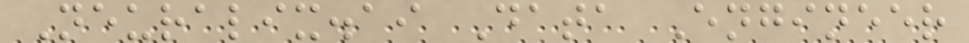Neuralix.ai Data Engineer
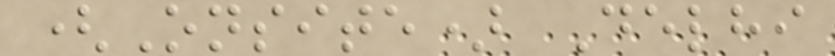(Onsite) Delhi
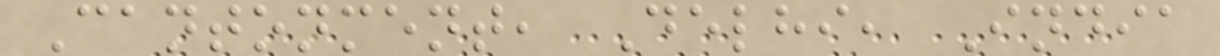Cantonment, Delhi, India
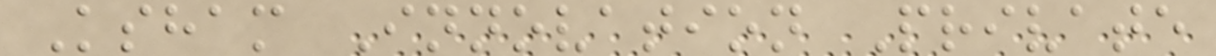Ksham Innovation Private
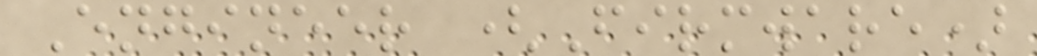Engineer (Firmware)
